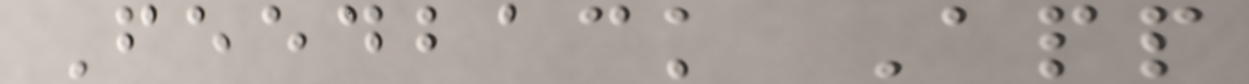Feedback App
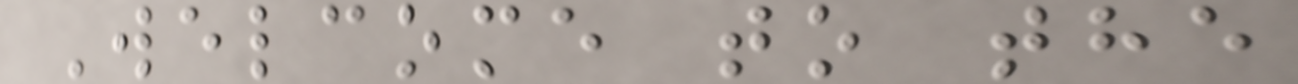Welcome to the
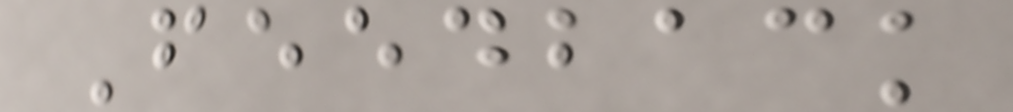Feedback
